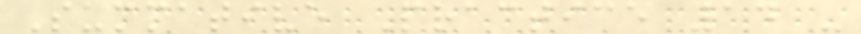Summative Practice 14 -
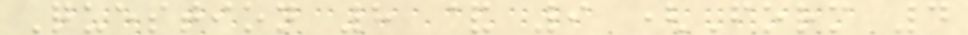Question 8 & 9 (Form 4
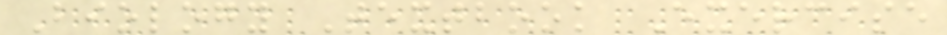Biology Textbook Exercise
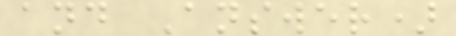and Answer)
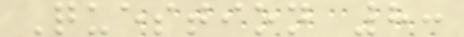Question 8:
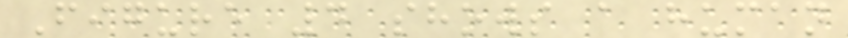Figure 4 shows a human
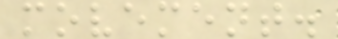movement.
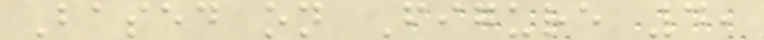Based on Figure 4,
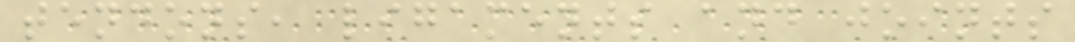tendons, ligaments and joints
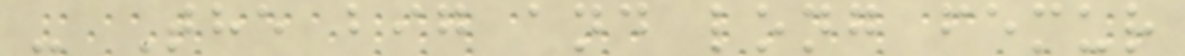- The big and long femur
